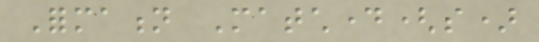Formation Matchday(s)
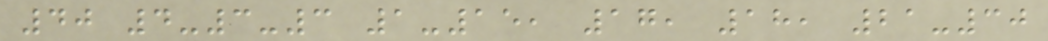40 4-3-3 1-15, 17, 18, 21-30
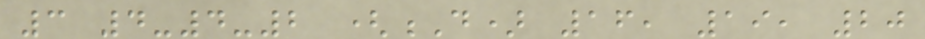3 4-4-2 (D) 16, 19, 20
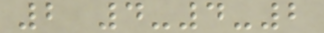2 4-4-2
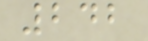242
